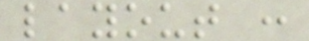layout :
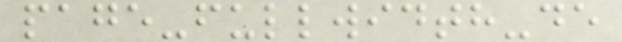page-fullwidth-de
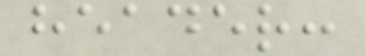header:
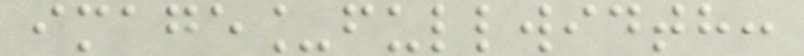image_fullwidth:
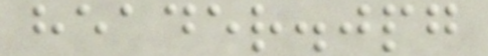header.jpg
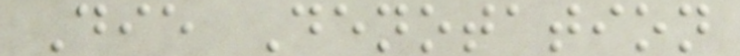Die Denotation
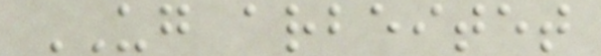UG arbeitet
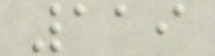119
